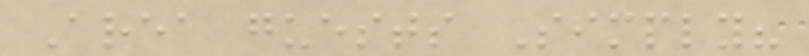Area guests Simply?
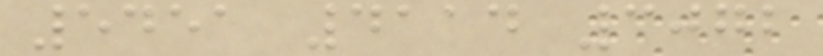5451 4114 3072
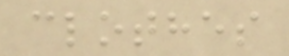clothes
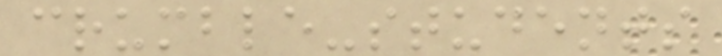crumble-students
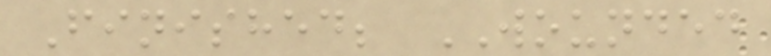Finished; WOUNDED
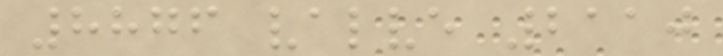8876 valve 2110
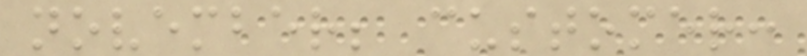november; customer:
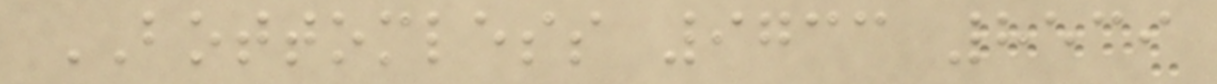BOTTOMLESS 9733 8539
